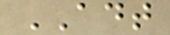ADT
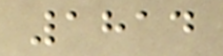1814
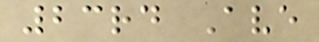23rd Ave
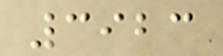3923
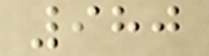980
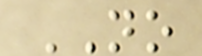NO
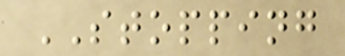STOPPING
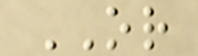OR
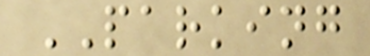PARKING
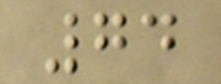74
